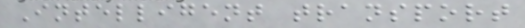Intelligent transport
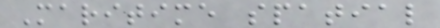Maritime spatial
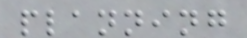planning
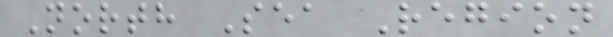North Sea Region
